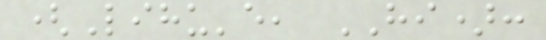(Lihu'e, HI):
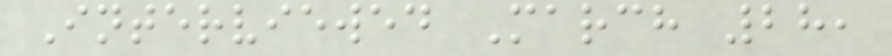Interviewed March 28,
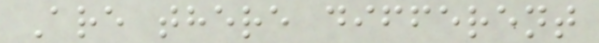Are there different
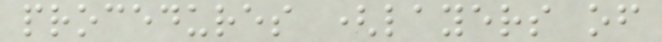procedures (layers of
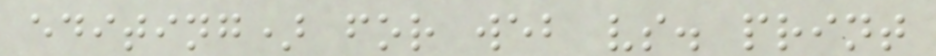editing) for web vs. print
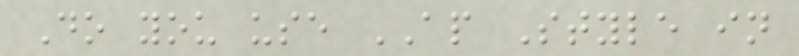Do you use AP Style in
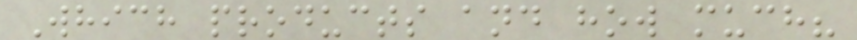Which products and how much?
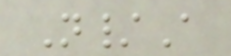N/A
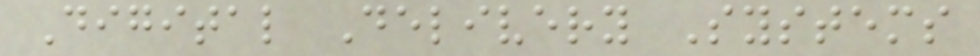Digital Delivery Systems
